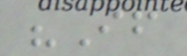"If
